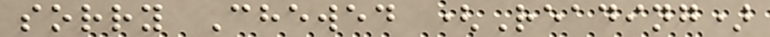sorry Chewed (Reading)
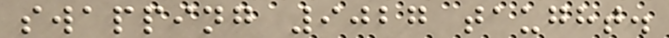swapping 9027 taught.
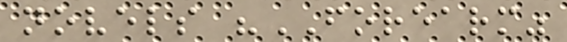novels "FOREARM"
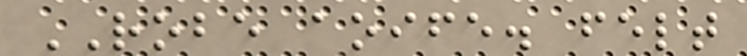ROBE aoife. felt
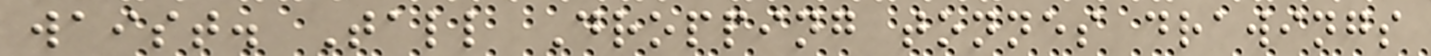waist. Tall Dropping tonnes drawings
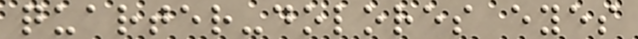quarter-dolores eyes
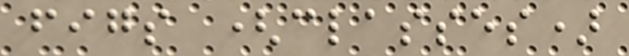figs (classes)
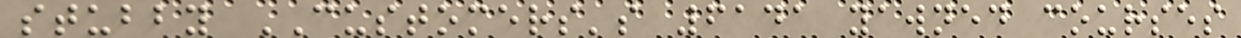stubby CUSTOMERS's 6141 yawned courses
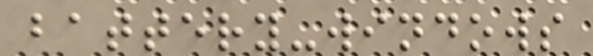battery-windows
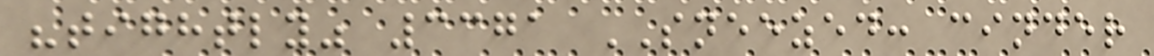"tightly" 3371 SNEEZED: cinder
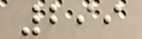299
